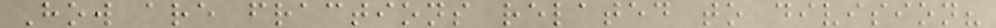How are fractions related to division?
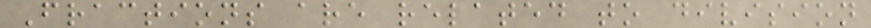Fractions are related to division
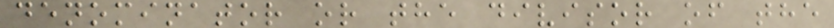denominator or the divisor of the
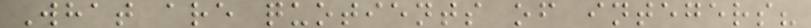What are quotients of integers?
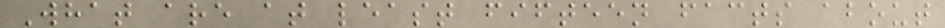What are at least fifteen facts about
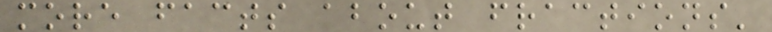more facts about fractions'
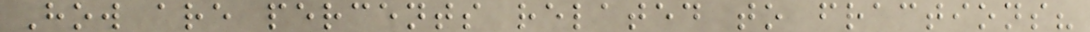How are percents related to fractions?
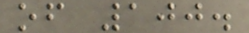of 100.
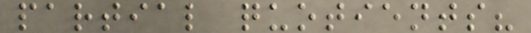partial quotients?
